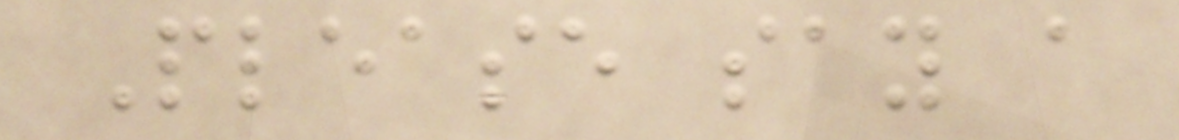Please say a
